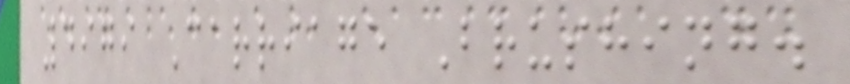4979 Carriage Brushing.
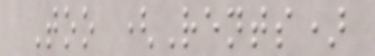Too (Rents)
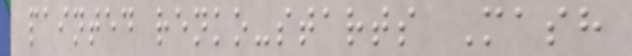painted renko-starts Mash
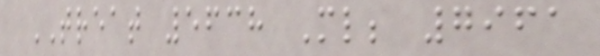TREAT 5638 Ml; 7961
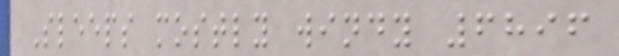Sleeps mostly windy 6896
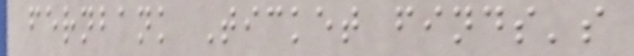fernbank Ticket finds's
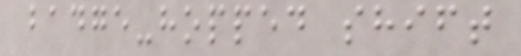badge-hopped shift
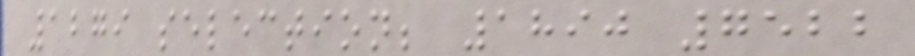1279 selection; 1890 7522
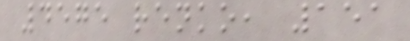4575 renko, 151
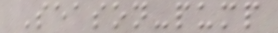Season-pump
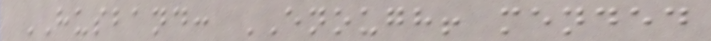HUSBAND: ENOUGH! mended
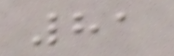81
